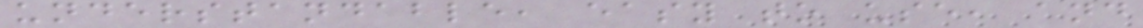understandable, easy to use, and
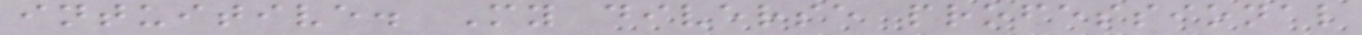intuitive. My diverse professional
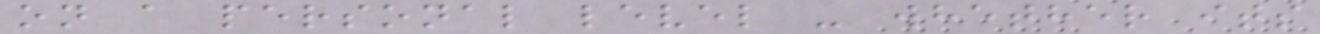on a personal level - whether its
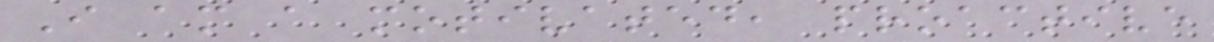I am a motivated, proactive
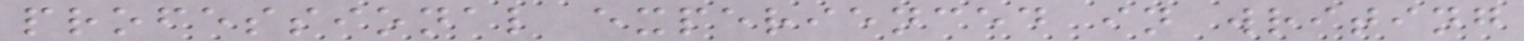professional experienced in writing
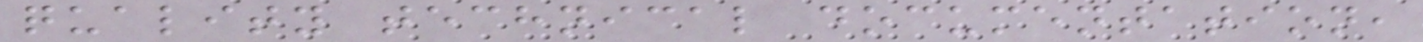quality technical documentation,
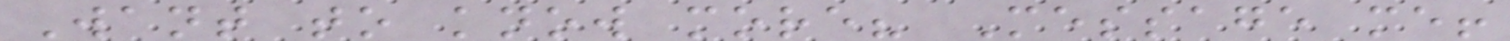Want to know more? Message me!
